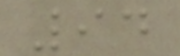94
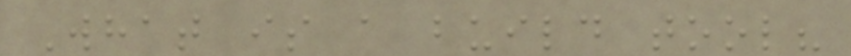What is a build tool?
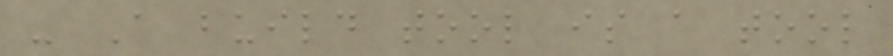- A build tool is a tool
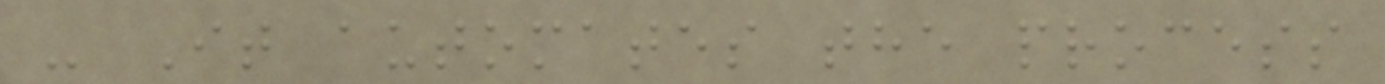- It automates the process
